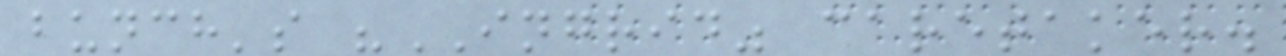bunch's "INGRID" caretaker.
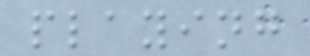playing
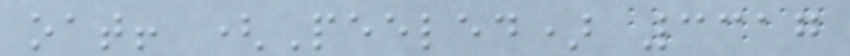oat! (Peeled) 3317
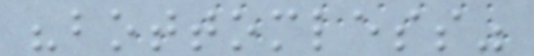"bottomless"
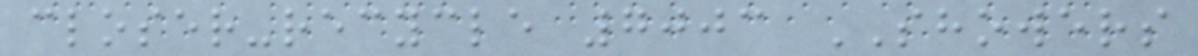closer-recycle 7003 SHOWERS
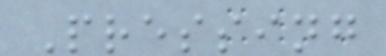Pressing
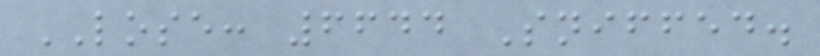LOSE: 6644 Sniffed.
